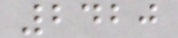2420
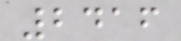2416
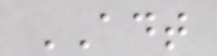ADT
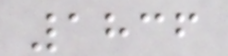1836
